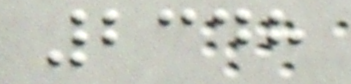2348
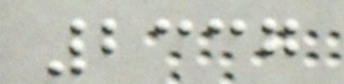2337
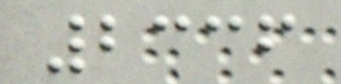2336
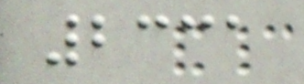2331
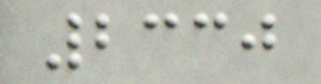2330
